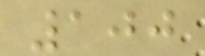100
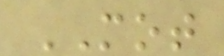MOT
